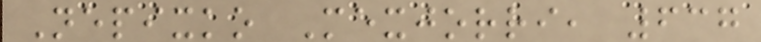Nepixko Mexjorri, 637
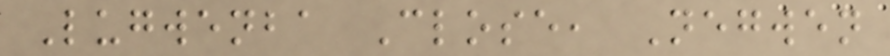Lugwenba Close, Negwen
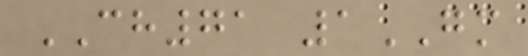CH71 1GM
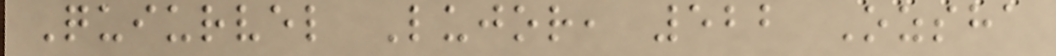Quiurvel Lujor, 522 Ozsha
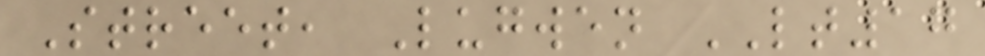Street, Lugwen LT17
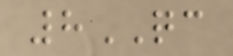8QC
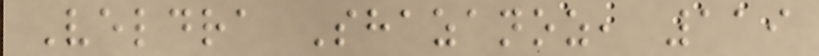Veldra Shazanoz, 119
